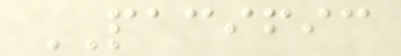PACIFIC
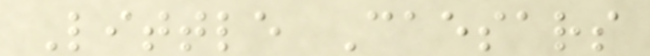Little Caesars
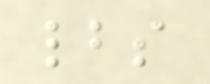lbs
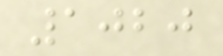1020
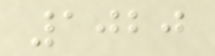1020
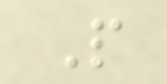P
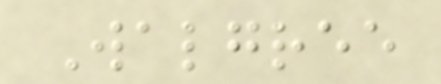Walgree
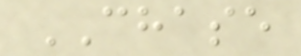CHASE
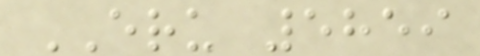ERU 5859
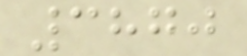3870
